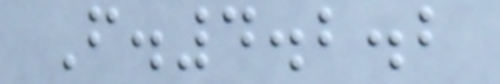F.4.2.2
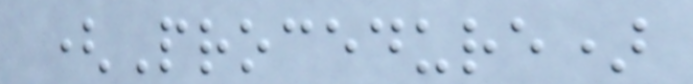(Procedure)
